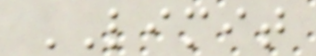LIMIT
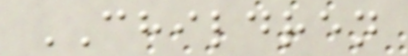CHILDREN
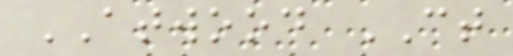ATWOOD CT
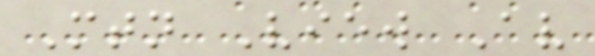Mtn View Av
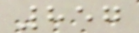857
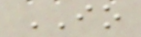IO
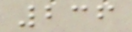236
